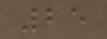25
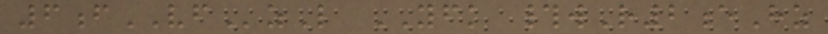6fVFzL YFK #wR2eHz
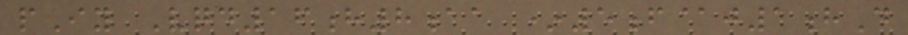pIy Vqd16h8aa *5f@j1hD
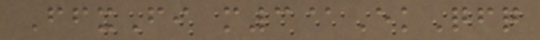FfxFi m3@EkQfq
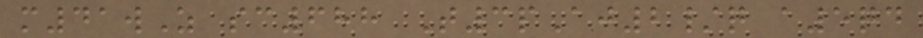m41wZ sc688 T3pAj2/q a5qd
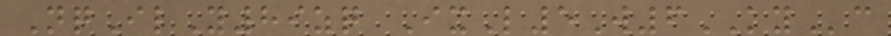NqIlY89zq IxL5W6KYc
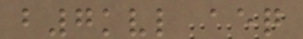b7kvl aeq
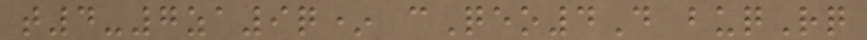t4-7za9q* cQeo4D buqRq
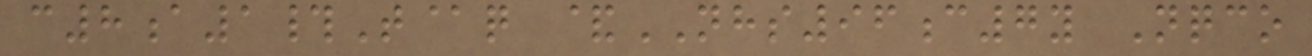c8a1#T@q &NHS96c7y Nqco
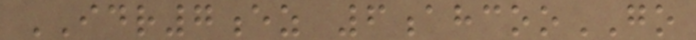IDR7ez 6ahcooGO
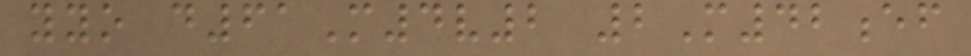yyo d61M4v2 2M42ef
